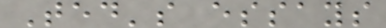Ted's essays
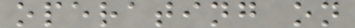operating on
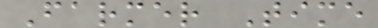Farmer Time
